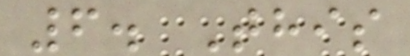6. This
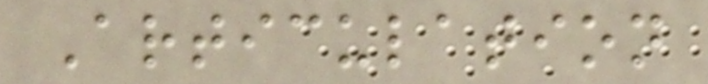Articulation
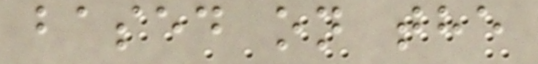based on the
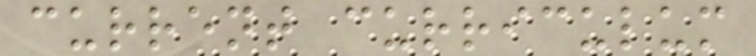current curriculum
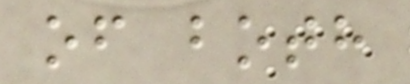of both
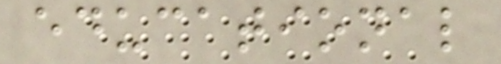educational
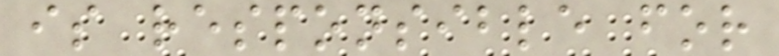is responsible for
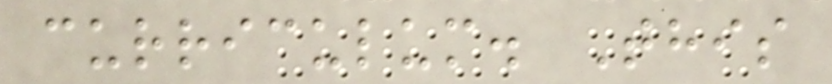curriculum. This
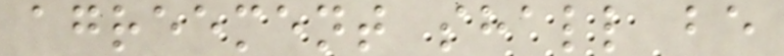agreement shall be
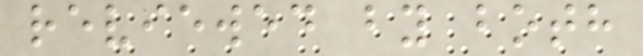reviewed by both
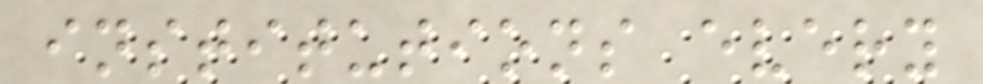institutions every
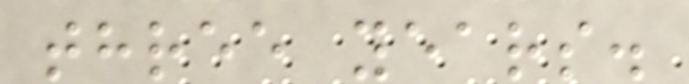three years.
